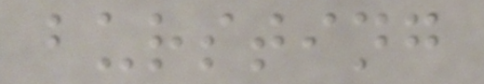bursting
